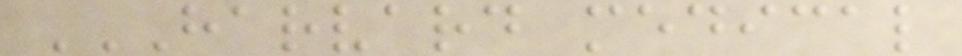HARVARD MEDICAL
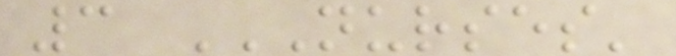3 NURSES'
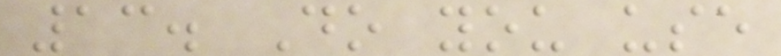13. Do you use
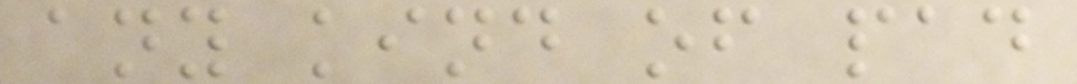any kind of pad
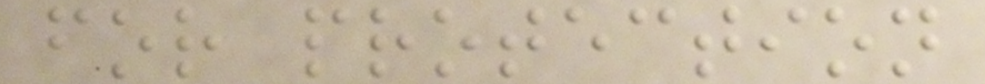for protection
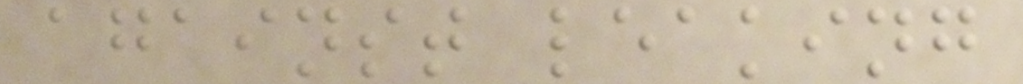against leaking
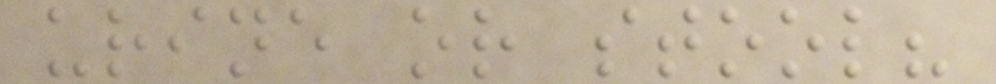urine or stool?
